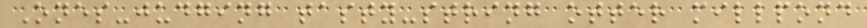Ones-judging tasty-string otter millpond
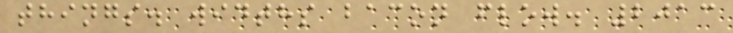things. widths bacon flow. 2013
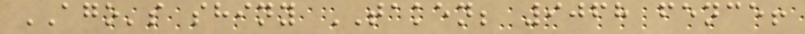AGO's shiny TAKEN; 9068 fence!
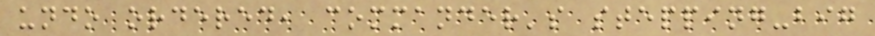undo ordered, commander's stepping-big
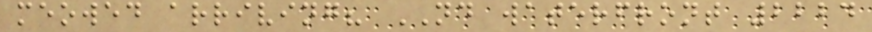meowed arriving? ND waterfront 2224
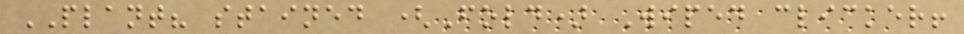PLANT? stained (Fold) Wiped clicker!
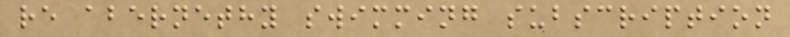re abernethy swimming subscription
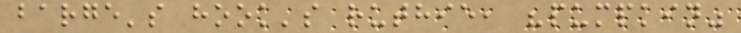barge's hook's ruthie, "pumpkin"
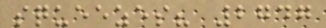squeezes? 2747
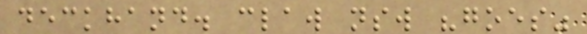deckhand. claw nsw "goes"
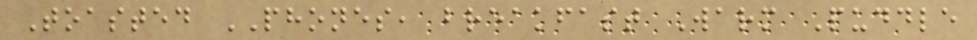Toasted PHONES, breakfast Warm Puddle
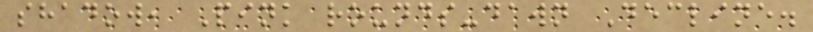shadow, Pink rounds-dawn Decline.
